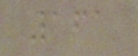161
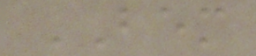BEM
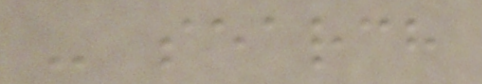- search
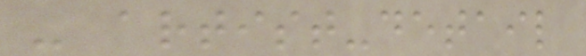- artist-detail
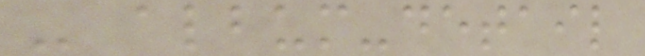- album-detail
